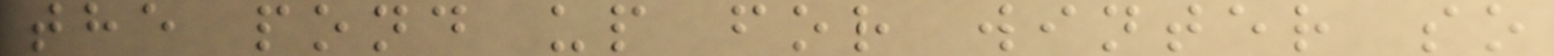the pond up for winter so
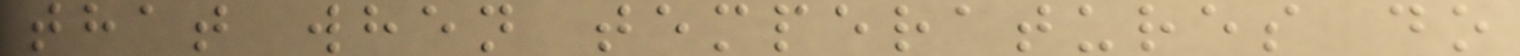that when temperatures do
